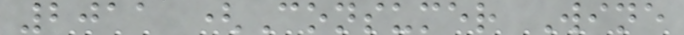2011 (Consumer Wine
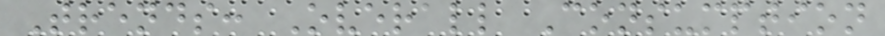Trends: Overall Consumption
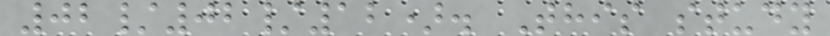02/02/12). This study
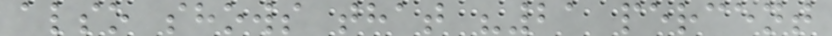also shows that "21 percent
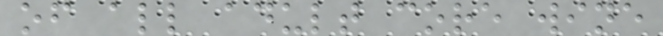of all adult core wine
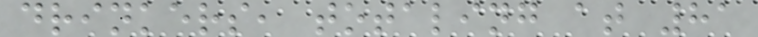drinkers, totaling at 81
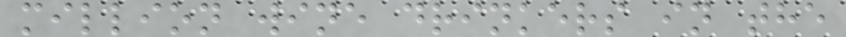million wine drinkers in the
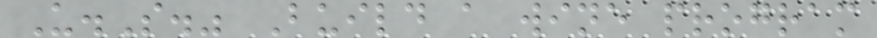U.S." Build a wine program
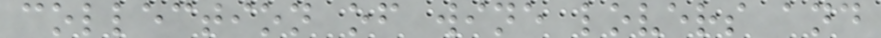collection of wine lovers and
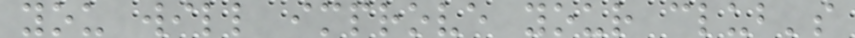you will improve your club's
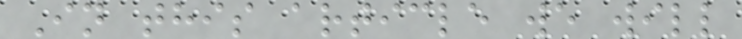In this article we will
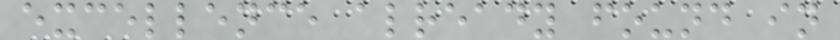excellence already found in
